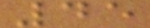45
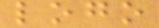logo
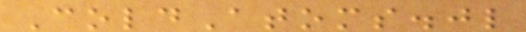ColdAtoms.jl
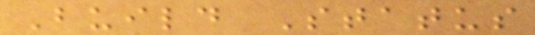Build Status
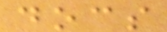docs
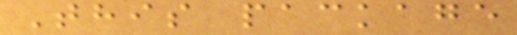This package
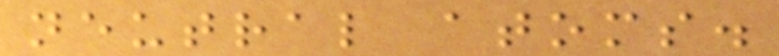neutral atoms.
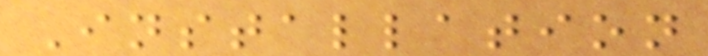Installation
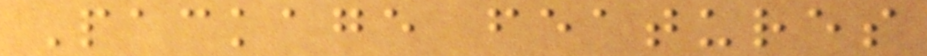Package features
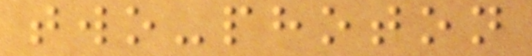two-photon
